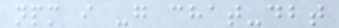npm i -g chat-dbt
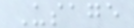Usage
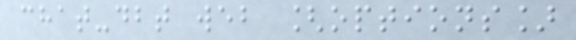chat-dbt web [options]
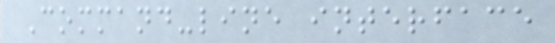Command-line interface
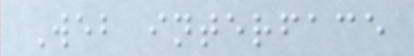Web interface
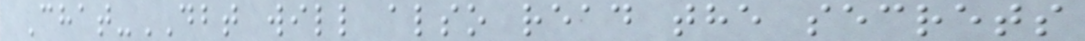Chat-DBT will also read the secrets
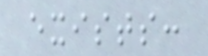exists:
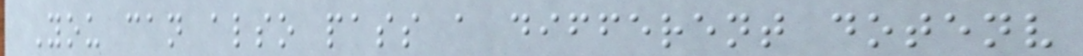You can also pass a different dotenv
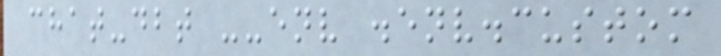chat-dbt --env .env.custom
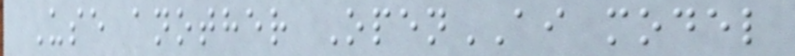Use another OpenAI model
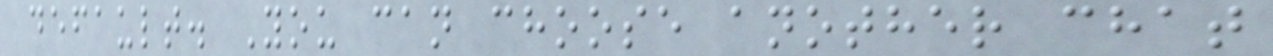default. You can choose another chat
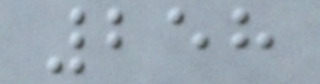258
